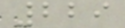229
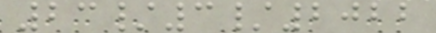23/3/2022
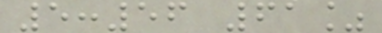5:56 61%
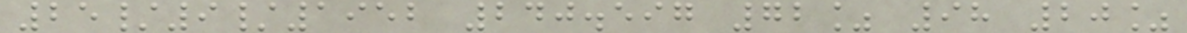25/9/1952 240.597 72% 98 20%
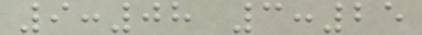9:08 3:25
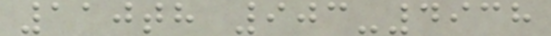110th 903-4938
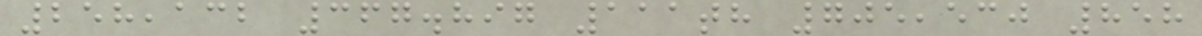258,132 367.897 111th 705,530 858
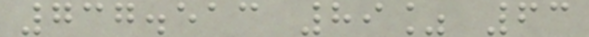737.513 89% 63
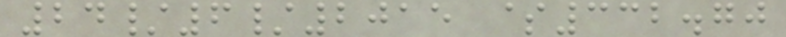24/6/2015 $332.70
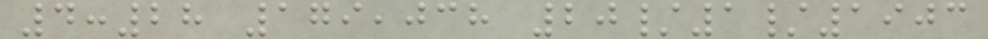4:28 179,038 20/1/1903
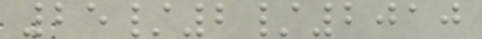25/2/2010
